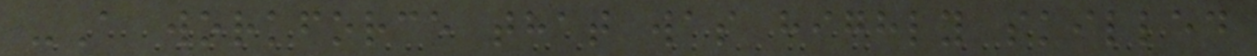-A workforce that was highly skilled
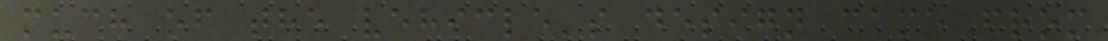much of the vehicle's design came from
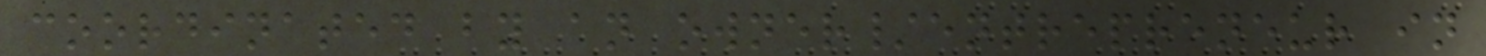coordinated by an owner/entrepreneur in
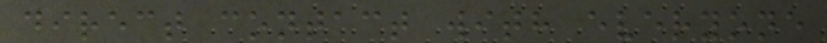direct contact with everyone
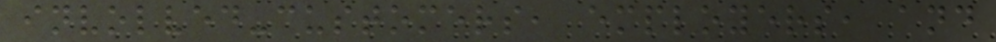involved-customers, employers, and
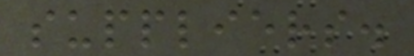suppliers.
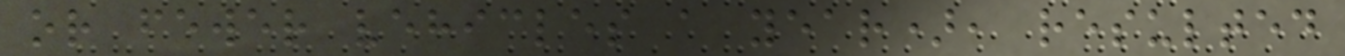or fewer vehicles a year), resulted
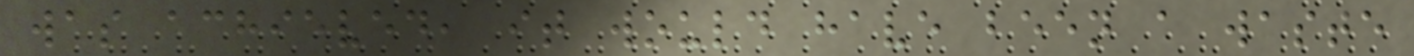was achieved, it would have been a waste
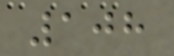108
